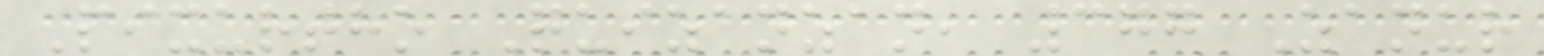Pixurtho Quizanzan, 377 Zanur
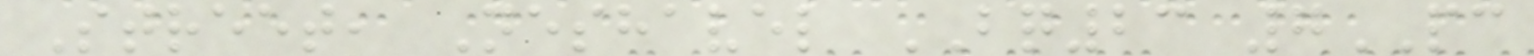Street, Neshavel BQ23 7PC
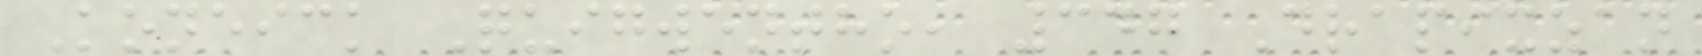Koneick Quigwentho, 347 Drapixzan
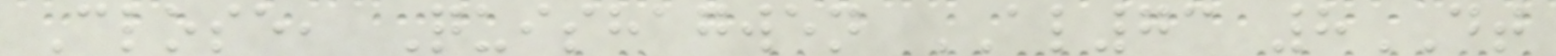Close, Quishagwen AL73 8DT
